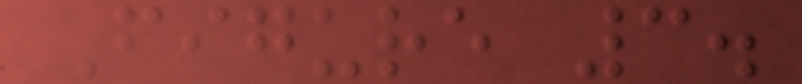Figure 3.
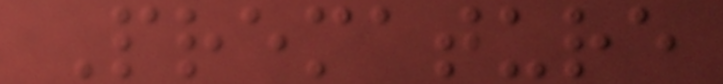Premature
